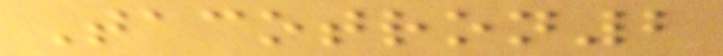Tacotron2
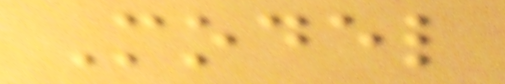Model
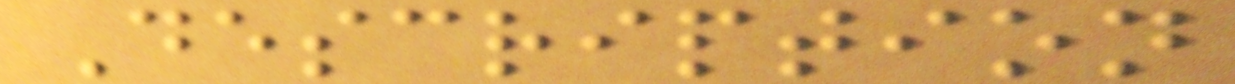Description
